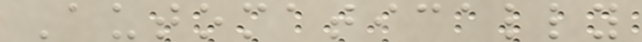Automatically
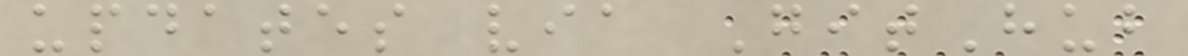updates via GitHub
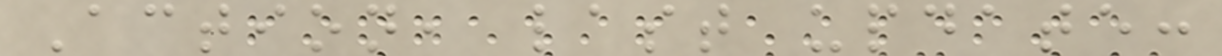Action, last update:
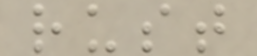rust
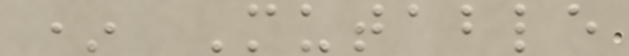* Mutable
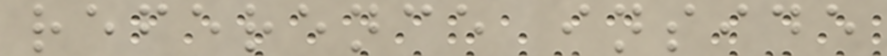reference inside
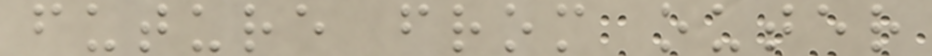future from outer
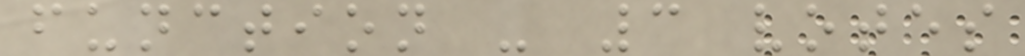function - 3 votes
